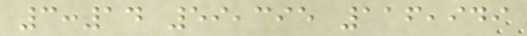3:14 59,395 116,949
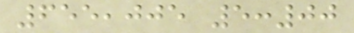655,005 5:00
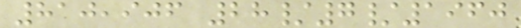810,906 28/7/1960
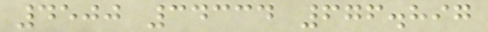4500 34334 676.897
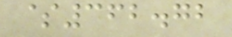$362.72
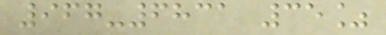967-6831 35%
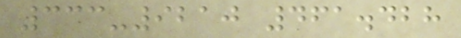333-9210 461.428
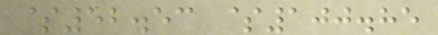$52.53 $100.85
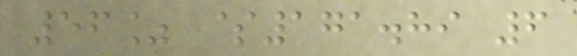56% $171.89 6
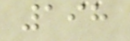198
